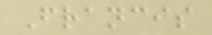Francis
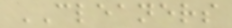CLEANERS
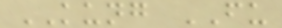KUNG FU
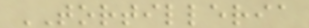TORTILLERIA
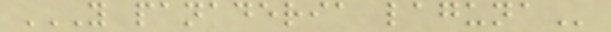Y PANADERIA LAGUNA
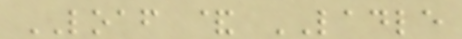LOAF & LADLE
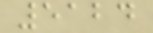5124
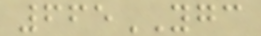665YGC
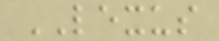LEXUS
